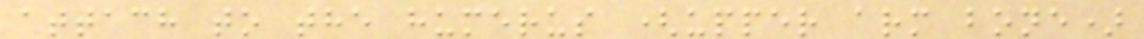attach to the humerus (upper arm bone)
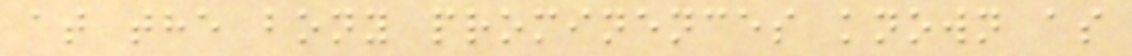at the bony prominences known as
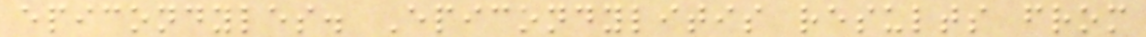epicondyles. Epicondylitis results from
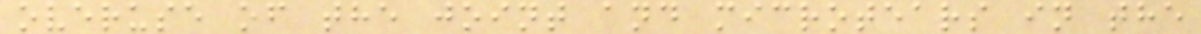overuse of the joint and microtears in the
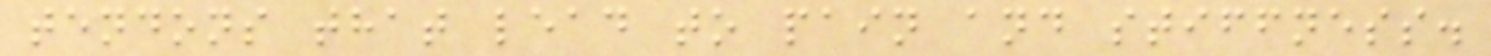tendons that lead to pain and stiffness.
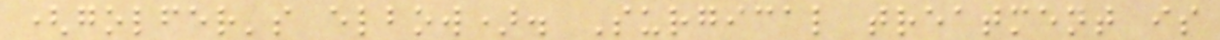(golfer's elbow). Surgical treatment is
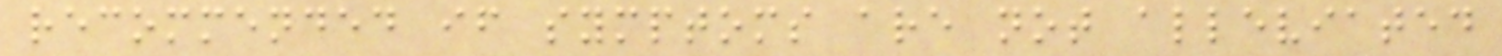recommended if symptoms are not alleviated
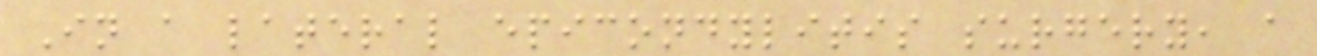In a lateral epicondylitis surgery, a
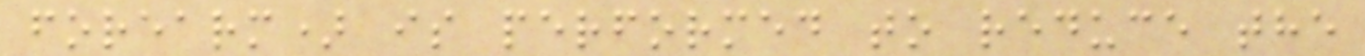forearm) is performed to reduce the
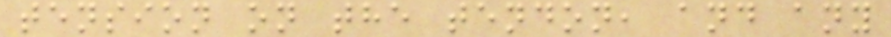tension on the tendon, and any
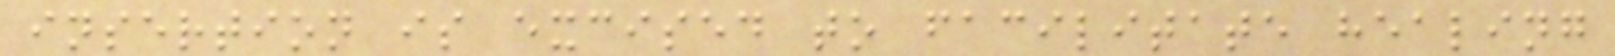insertion is excised to facilitate healing
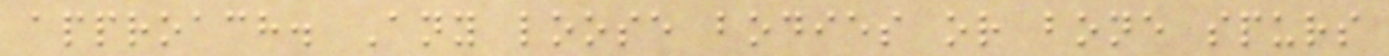approach. Any loose bodies or bone spurs
